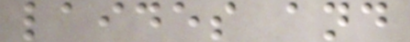laides and
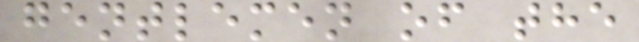gentlemen of the
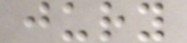jury
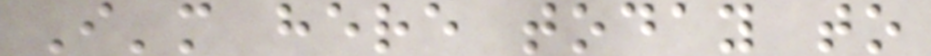I'm here today to
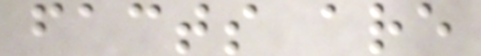facts are
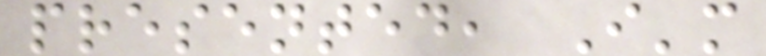presented, I'm
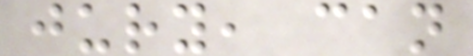jury, can
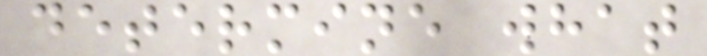determine what
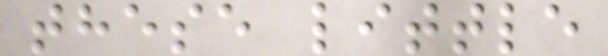these little
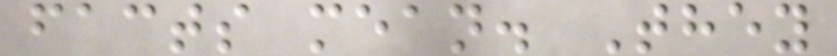facts mean. They
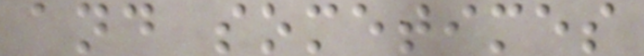and sometimes
